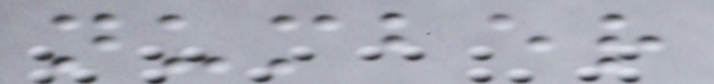number
